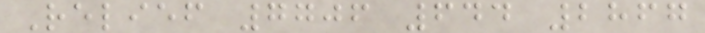Relief 7706 644 2867
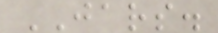JARS.
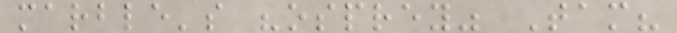marble's "osprey" Tam?
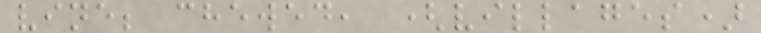vine; chewed, (villages)
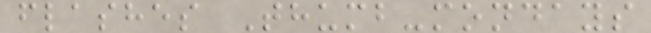flashes Thumb-mondays
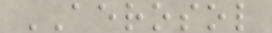AEROSOL
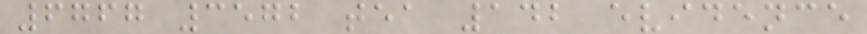6767 3572 tea 142 evidence
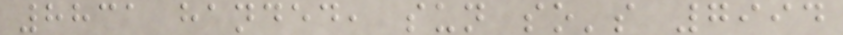8831 handed, sun so's 7994
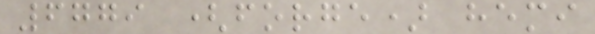6779 (forge) hemi
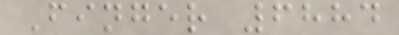Finger 6884
